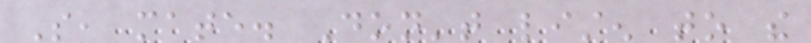So, mate. Don't listen to the
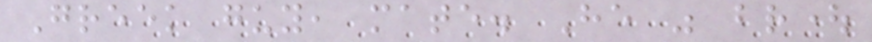Greek guy, mate. He was brought
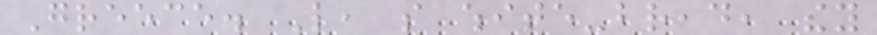Greece. Like, so white-bread, they
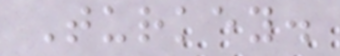Turkey.
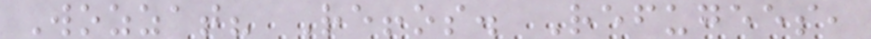Wozzat? Reffos. Refugees,
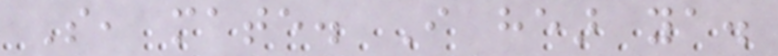So, mate. I hear ya.
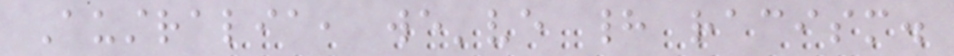Australia, we've had racism.
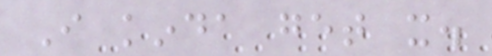I kinda get it.
